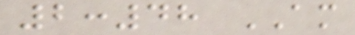2:48 AM
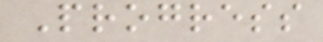Progress
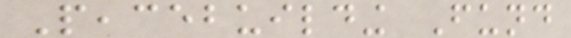Peacebuilding Fund
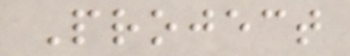Project
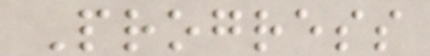Progress
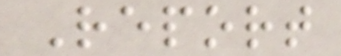Report
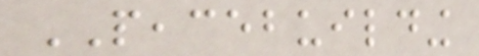PEACEBUILDING
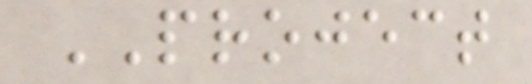PROJECT
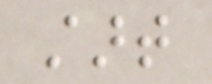start
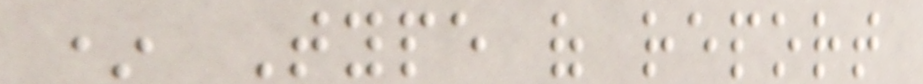* Type of report
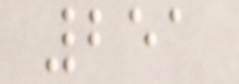251
